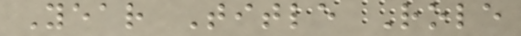Year Title Role
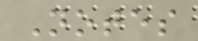Notes
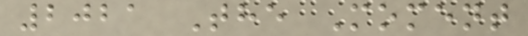2021 The Moment
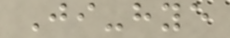Ji-hye
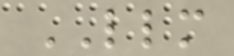LLM
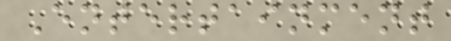Entertainment
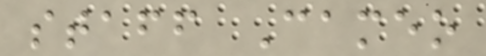staff Cameo
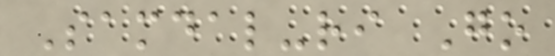Samdal-ri Go
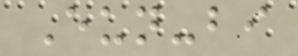Eun-bi
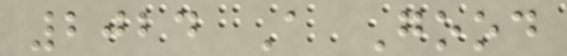2024 A Good
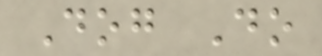Dog Do
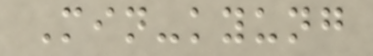Min-kyung
